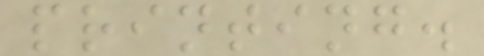printing.
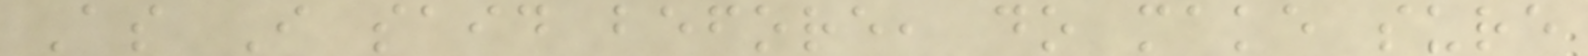As I said before, do make sure
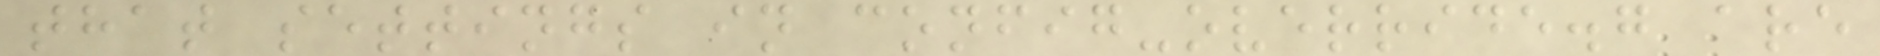that settings in config-override.g are
